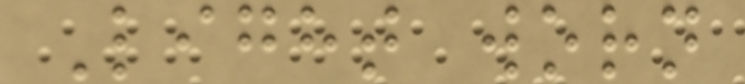Light worn
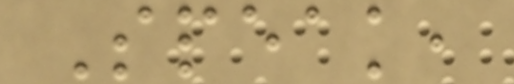Speak,
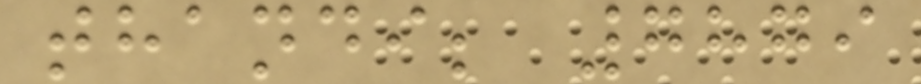thandi; 7879
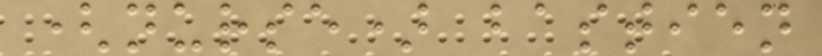(nurse) bastien
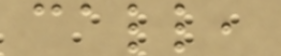call,
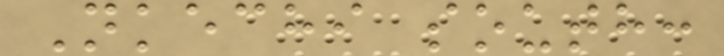Nkechi south:
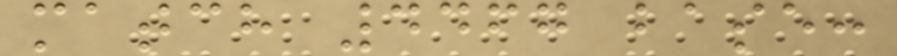match 4467 base:
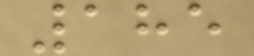185
